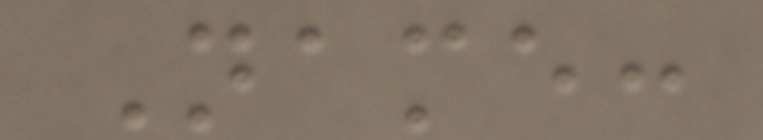Name:
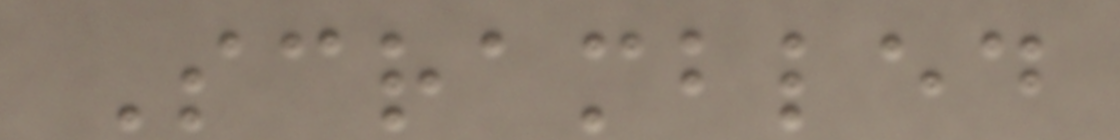Scrambled
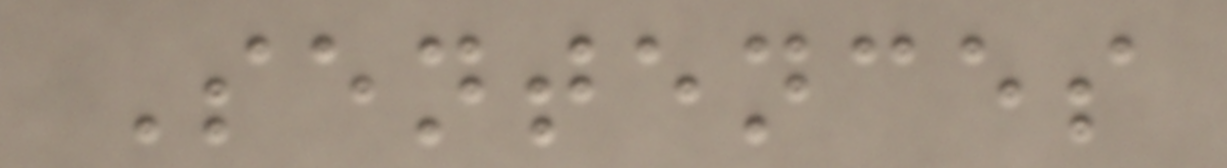Sentences
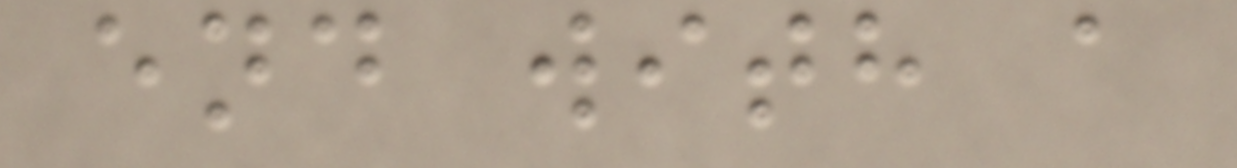end with a
